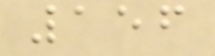156
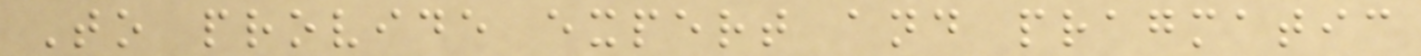To provide expert and pragmatic
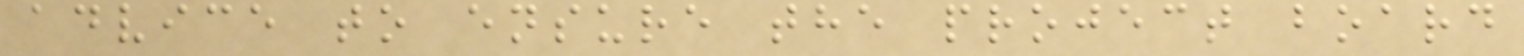advice to ensure the project board
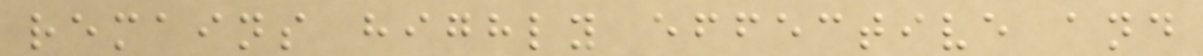remains highly effective and
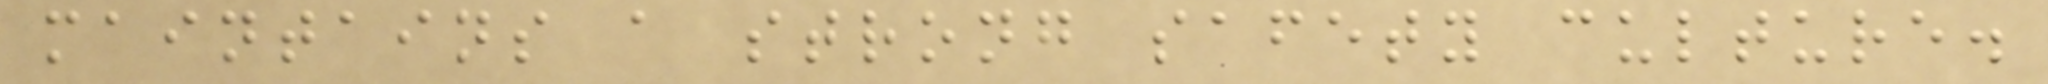maintains a strong safety culture.
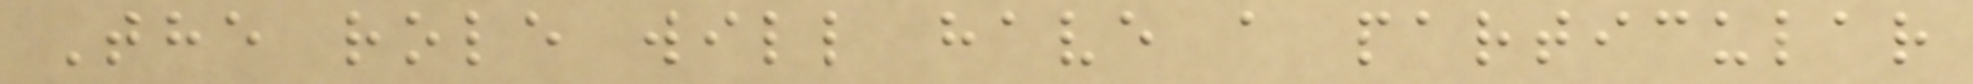The role will have a particular
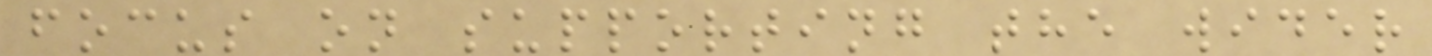focus on supporting the wider
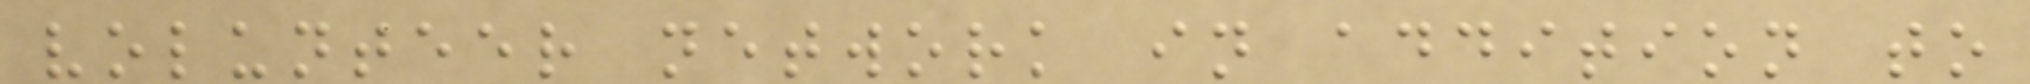volunteer network in addition to
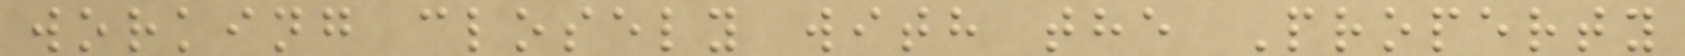working closely with the Property
